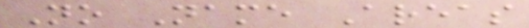No Name Areas
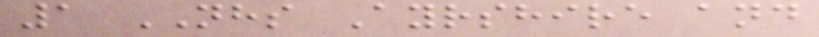1 NHS Ayrshire and
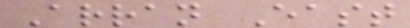Arran East
